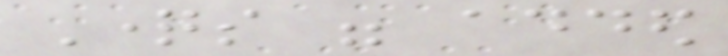Questions were added
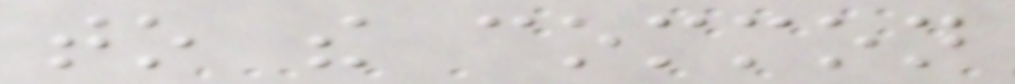to the common
